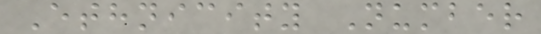Ethnicity Number
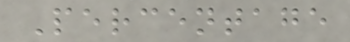Percentage
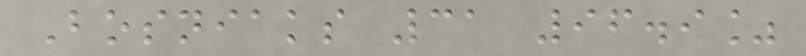Bosniaks 31 96.9%
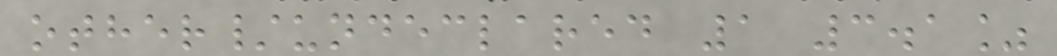other/undeclared 1 3.1%
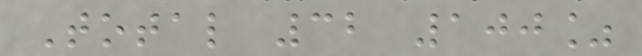Total 32 100%
